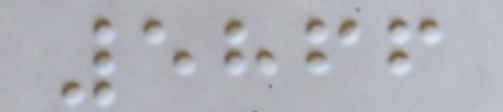5866
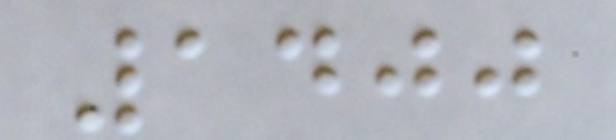1400
